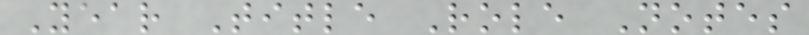Year Title Role Notes
